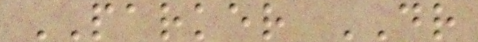PARKER DR
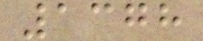1378
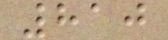810
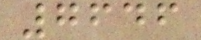7646
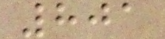801
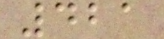421
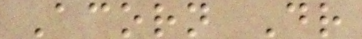Acorn Dr
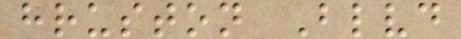hruston Blvd
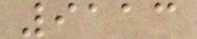9113
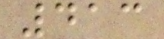413
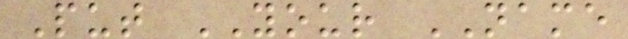Put YOUR NAME
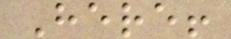Here!
